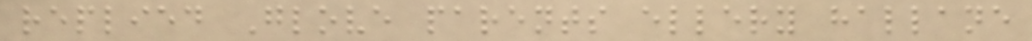replied Glove parents ellery hallane
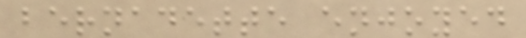bernadette enjoyed
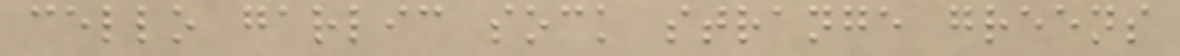cello garlic sock strange greens
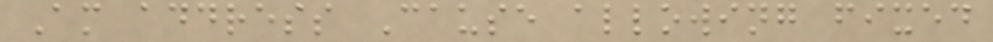Am address Cause allowing fixed
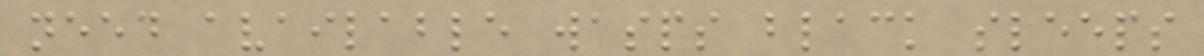need available wasps black sleeps
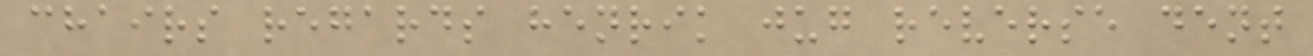chairs regards henrik jug reverse dent
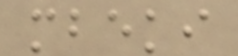mbeki
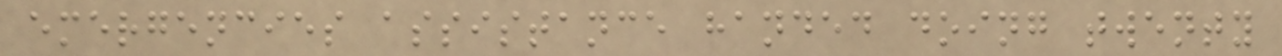emergencies assistance handed doing twenty
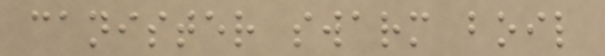canister swarm boil
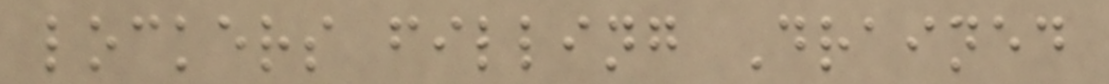lockers filling Drained
